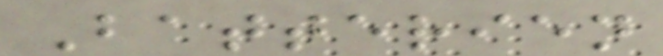Batterien
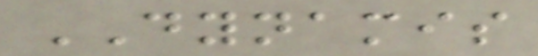DYNAMIS
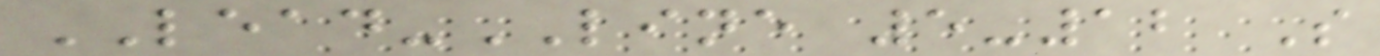LEAD-LINE 5-12 S
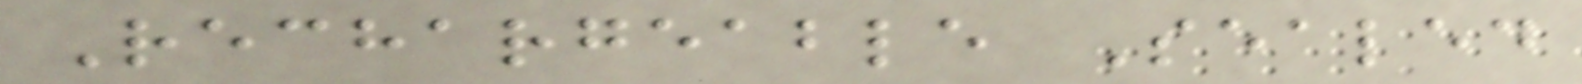Rechargeable Sealed
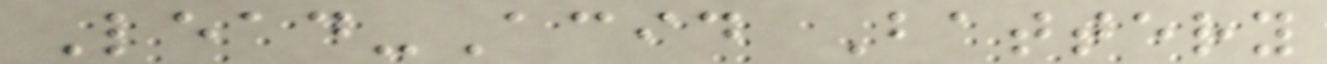Lead-Acid Battery
